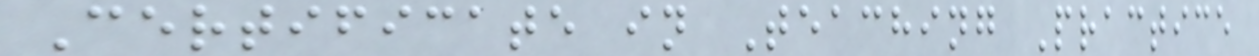Certificate in Teaching Practice
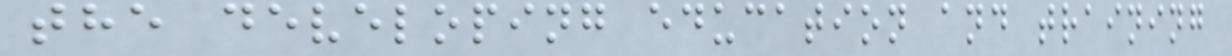the developing education and training
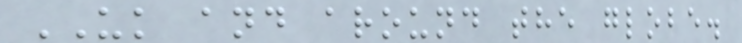UK and around the globe.
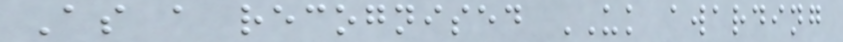As a recognised UK awarding
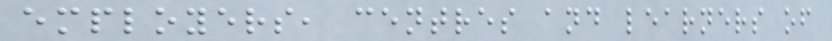employers, centres and learners of
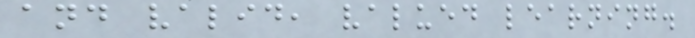and valid, valued learning.
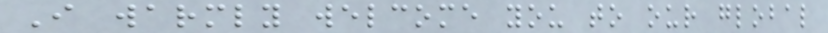I warmly welcome you to our global
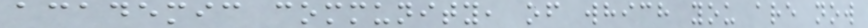academic community, of which you are now
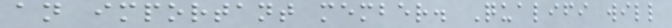an important member. Qualifi will
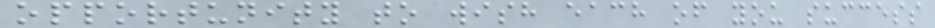opportunity to wish each of you success
